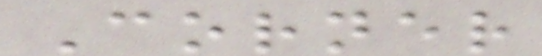Corner
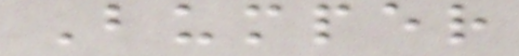Bumper
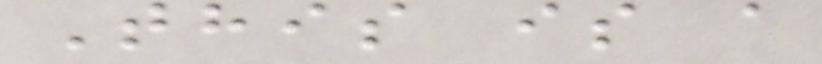This is a
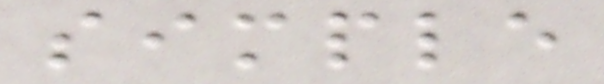simple
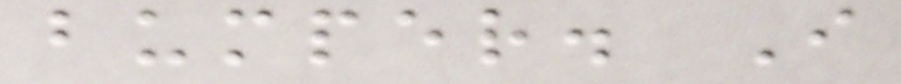bumper. I
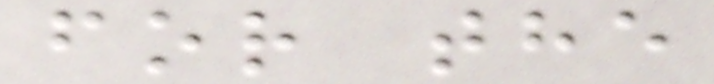for the
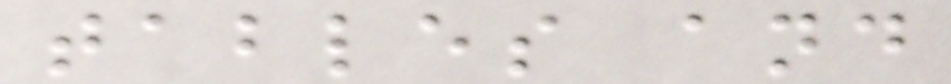tables and
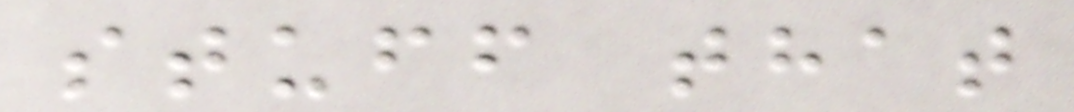stuff that
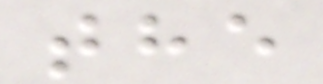the
